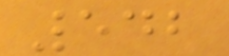542
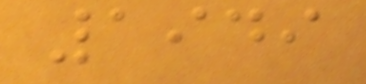1949
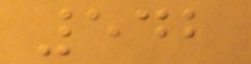542
